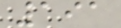191
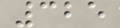325
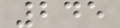245
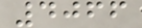4066
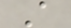A
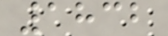1832
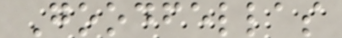Goodfellas
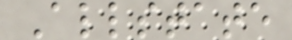Allstate
